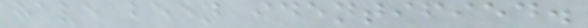have been identified.
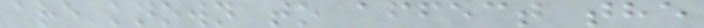are known to affect the
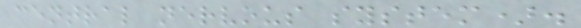central nervous system).
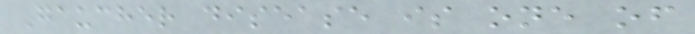Gaucher disease is one of
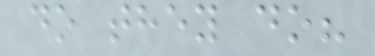do they do?
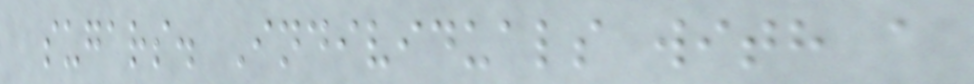sugars. Individuals with a
